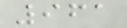961
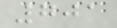701
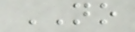NO
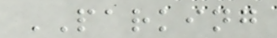PARKING
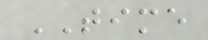TIME
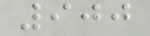900
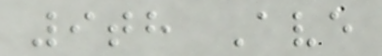9th Ave
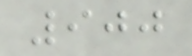900
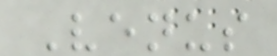Venus
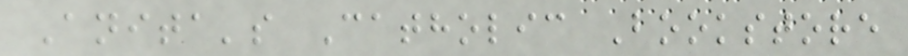Anita's Catholic Bookstore
